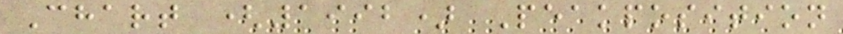Chart (1992) Peakposition
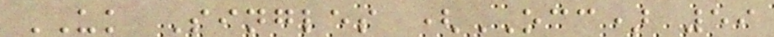UK Singles (OCC) 59
